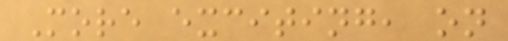More exciting, on
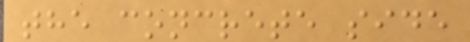the concrete side
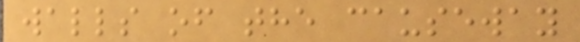walls of the causeway
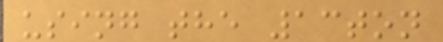using the 13ton
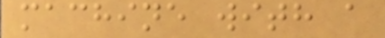machine with a
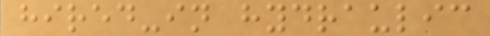hired-in hydraulic
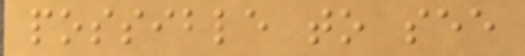possible to see
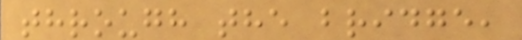through the bridge,
